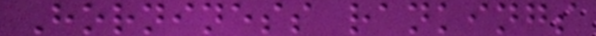Horniness rankings
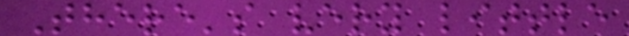There's very little
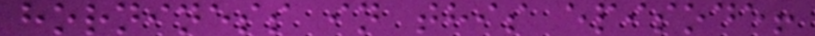horniness in this episode!
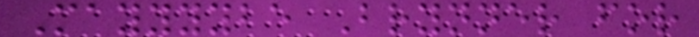Mayyyybe Brynner for
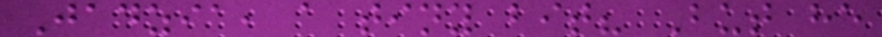Jadzia, a tiny bit? But he
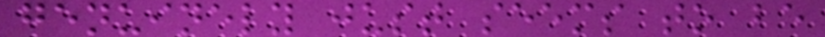genuinely just seems to be
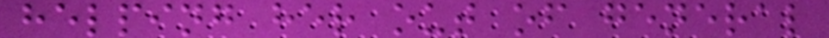helping her out of general
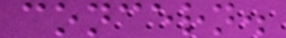concern.
